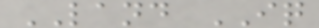LAND IQ
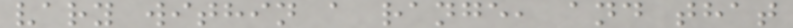vary within a range, and that
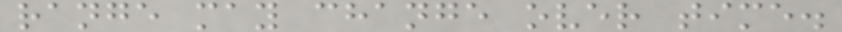range may change over time.
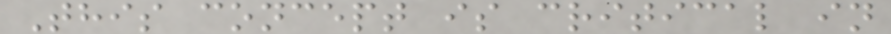This concept is critical in
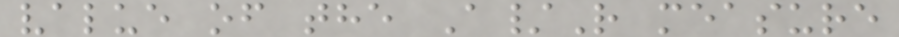value of the A/R measure
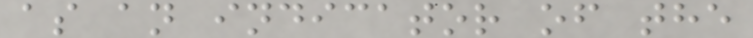as an indicator of the
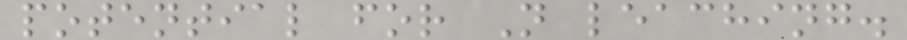potential for N leaching.
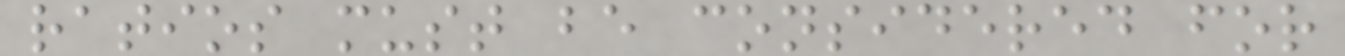ratios must be considered for
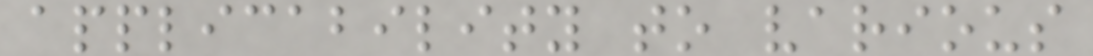applicability to various
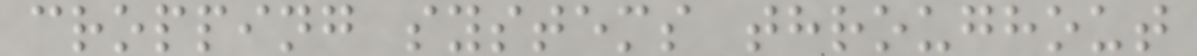cropping systems throughout
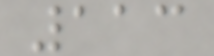113
